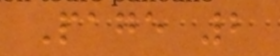Page 2
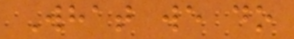What we do
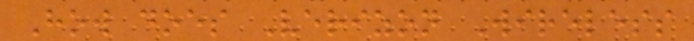How does Verizon Wireless
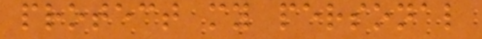protect my personal
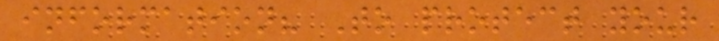information? To protect your
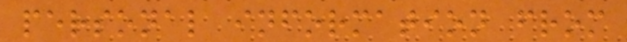personal information from
